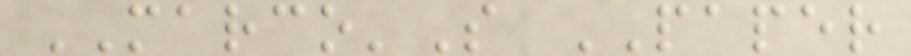MARCO'S PAPER
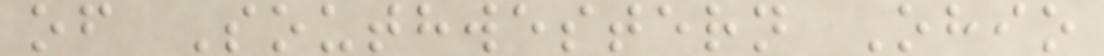of Southwestern Ohio
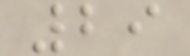29
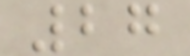27
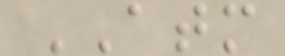ATM
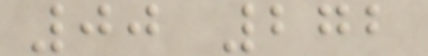00 272
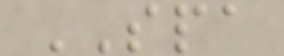SPA
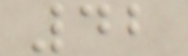42
